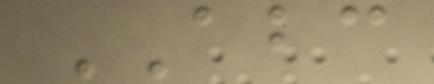ABC
